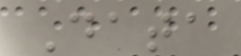Data
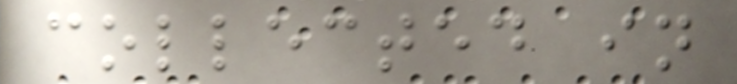collected in
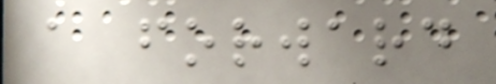a forward
